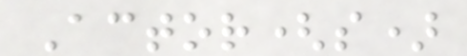Actor(s)
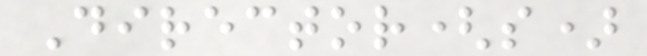Director(s)
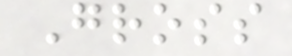Gross
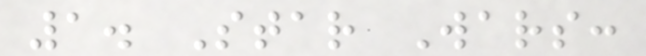1. Star Wars:
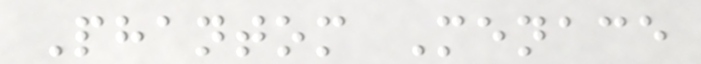Phantom Menace
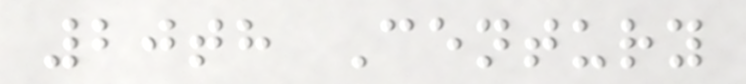20th Century
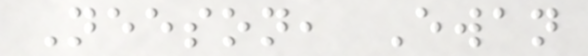Neeson, Ewan
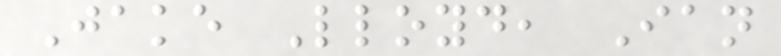Jake Lloyd, Ian
